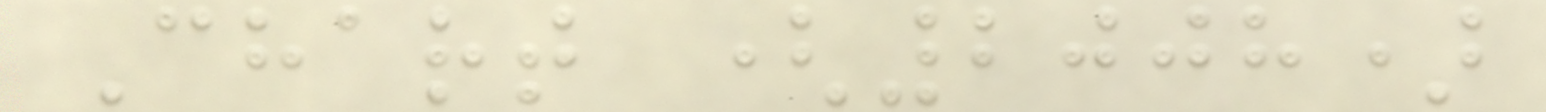Chart (2008)
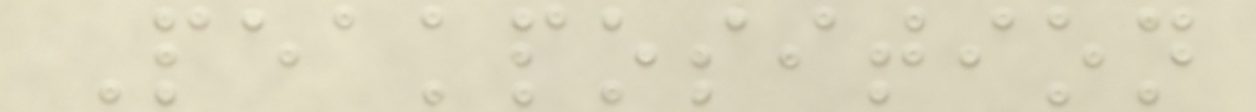Peakposition
